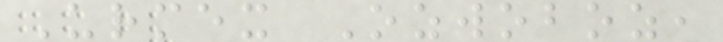Urmex Ozwoboz,
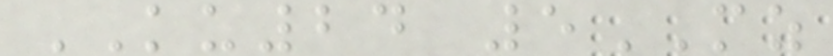KU24 5MZ
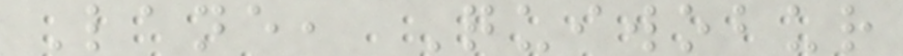Lane, Quiwobur
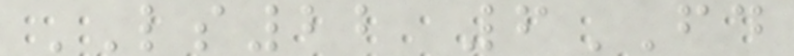LS22 6FD
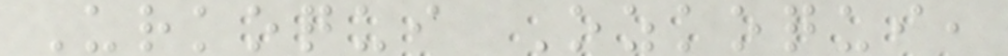Urkoqui Ozkoqui,
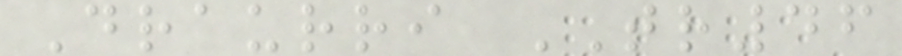Draurri TR46
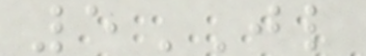5JL
